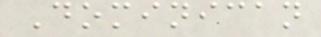Dominican
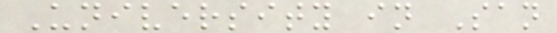University in San
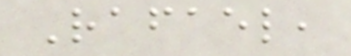Rafael,
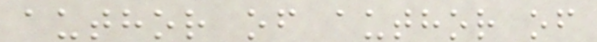author of author of
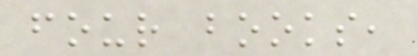four books,
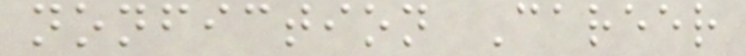nonfiction Career
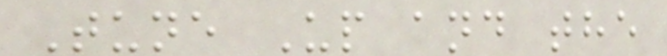Tune Up and the
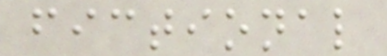fictional
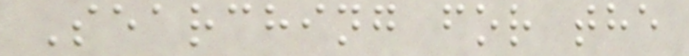Searching for the
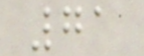71
